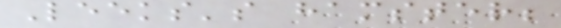Leeks's hamster;
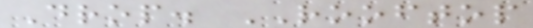Drop. ROOFTOP
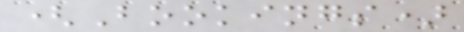(Bookings)
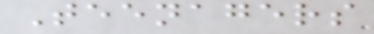Teenagers
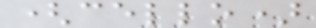(cello)
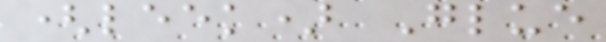(leek) Glue
